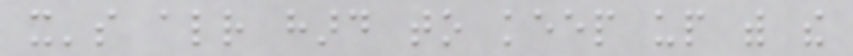it's already hard to keep up with the
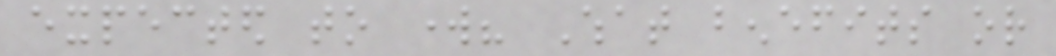expected to work? What benefits or
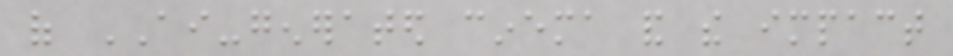of AI-generated cinema and the impact
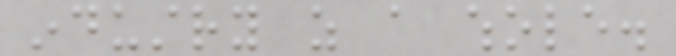industry as a whole.
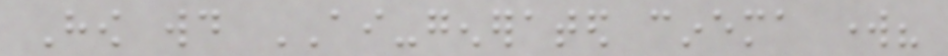How would AI-generated cinema work?
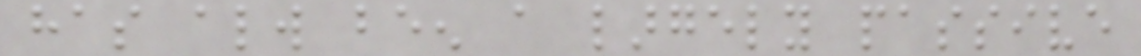has always been a largely passive
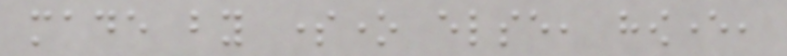made by someone else, however,
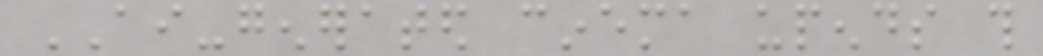AI-generated cinema upends this
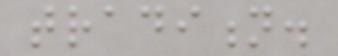tradition.
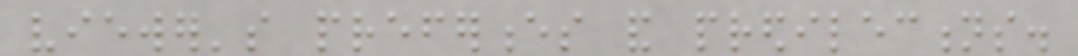viewer's preferences and predilections.
